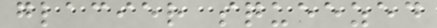glacier squeezed
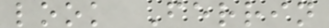look Ferrin
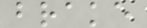brake
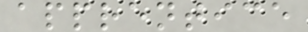apprentice
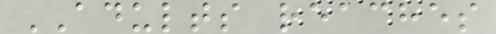ADULTS reaches
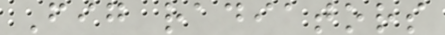Fig radiators
